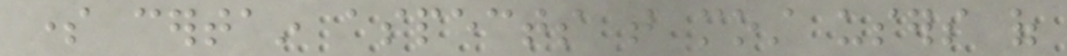some certain aspects that most users of
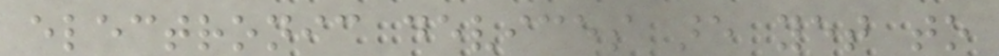electronic devices are yet to
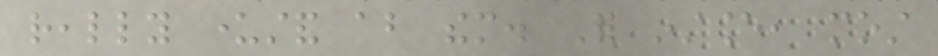really understand about them. For instance, most
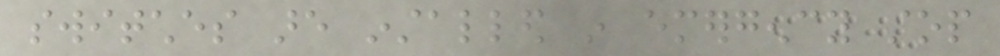switches are installed in emergency stop
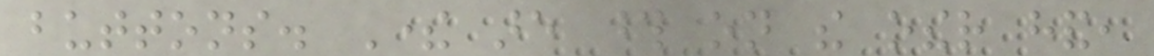buttons. There are those on the other hand,
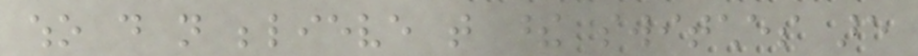who do not believe that these switches are
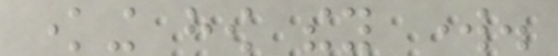knowing how they work.
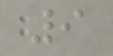9
